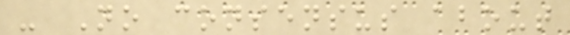- No consensus about
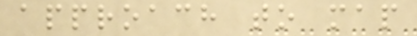approach to map
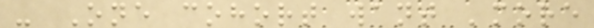- One cohort want 'more
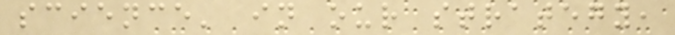science' in our strategy,
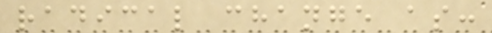radical change as:
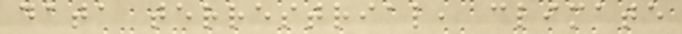data terrestrial, climate
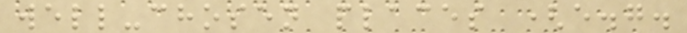well-chosen places (e.g.
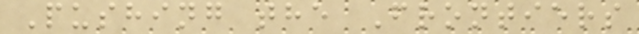Pushing the Frontiers
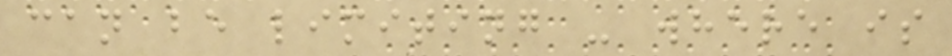can be limiting - where is
